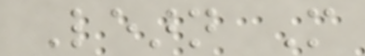Learn More
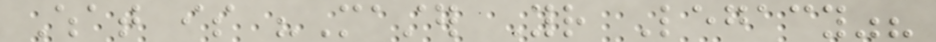What is "Master Your Legacy"?
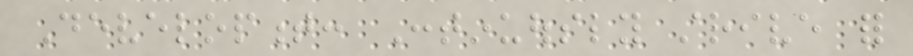Development: Continuously strive for
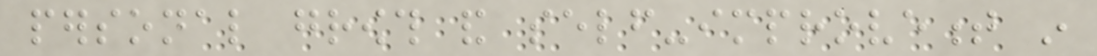personal growth and self-improvement in
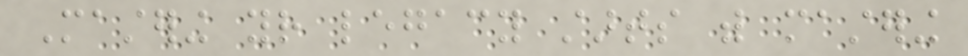Mastering your legacy starts with mastering
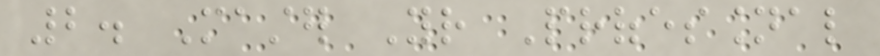2. Master Your Professional
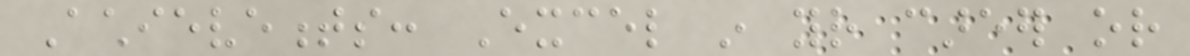Achievements: Excel in your career or
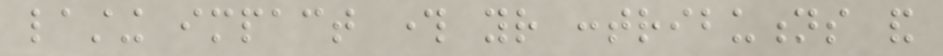lasting impact through your contributions and
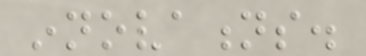innovations.
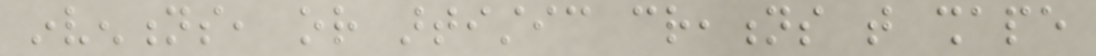inventions, or artistic creations that shape
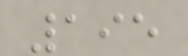195
